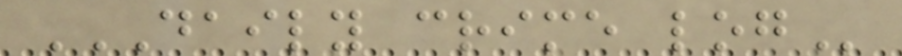DAILY CRIME LOG
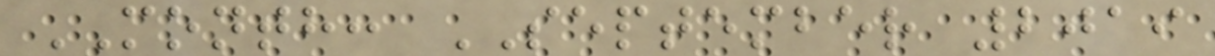MONTH: SEPTEMBER 2019
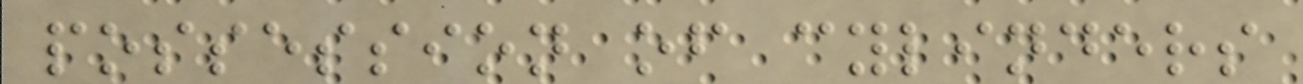possession of cylinders
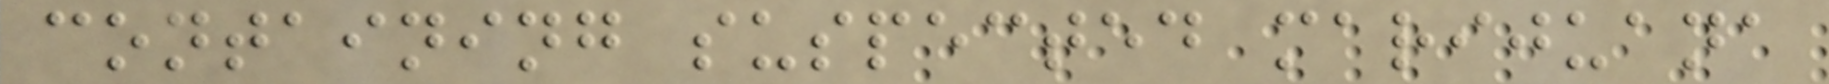containing suspected marijuana
